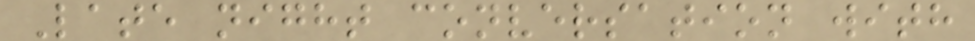Late night conversation with
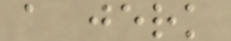a jerk
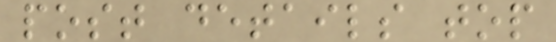post details top
